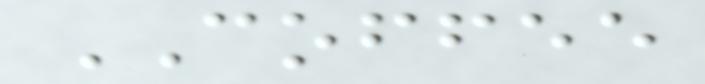COFFEE
